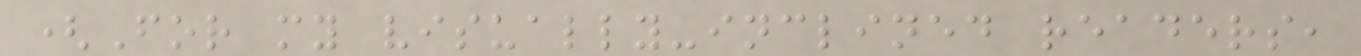(For my visually-inclined readers,
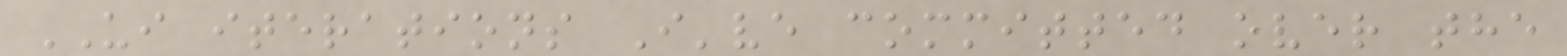UI iterations I've committed over the
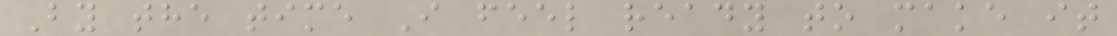By the time I feel ready to make it
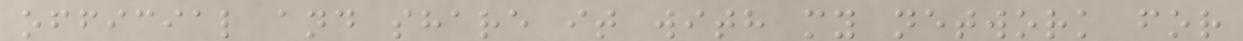official and share it with my network for
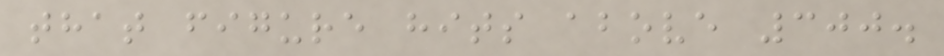that figure hits above 300.
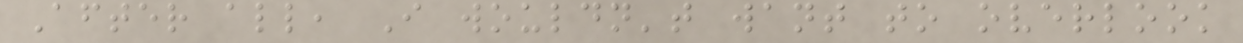After all, I wouldn't want to overlook
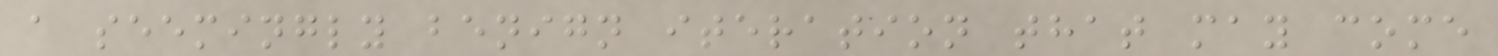a seemingly benign iteration that may come
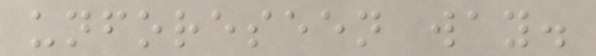unforeseen way.
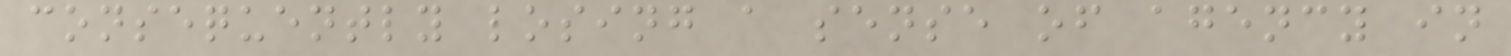consequently losing a sense of agency in
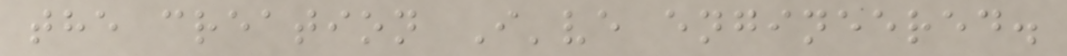the creation I've engineered.
